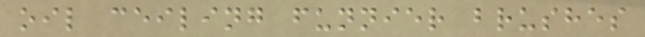oil ceiling funnier brushes
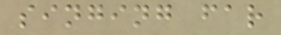singing far
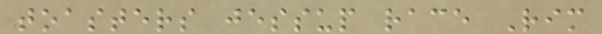toasters jessup race Rim
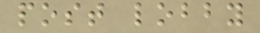post lobby
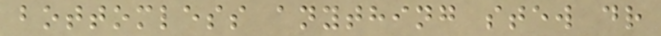bottomless anything stew dr
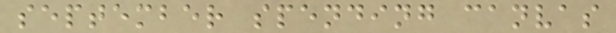september spending canvas
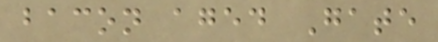bacon aged Gate
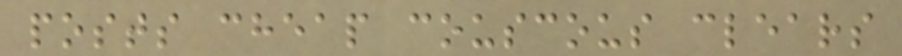posts cheap couscous clears
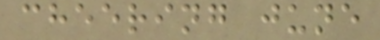cheering june
